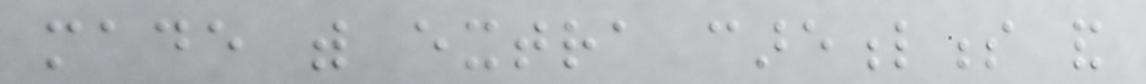made with extra carefulness and
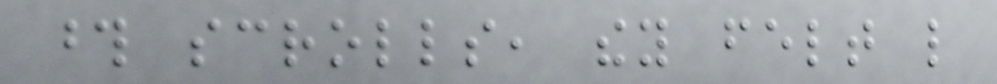those scrolls, they felt like
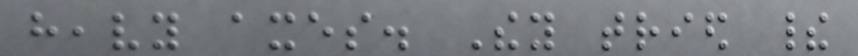heavy axes. They tried their
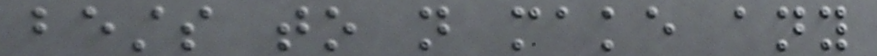bests to not make any
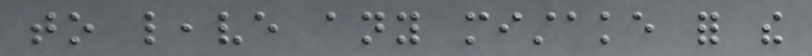to leave any mistake for the
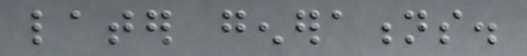later generations.
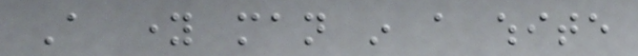A young man in a white
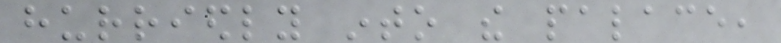hurriedly into the palace,
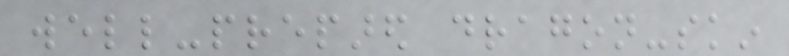well-prepared dragon-skin
